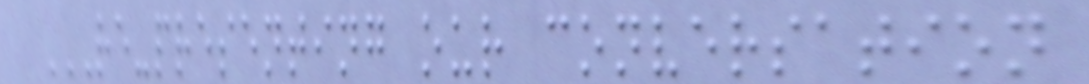RE-PRESENTING OUR CONVERSATION
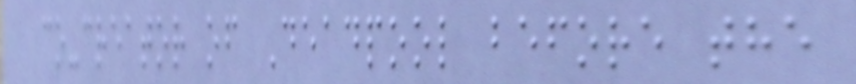co-creator of Deadpool before the
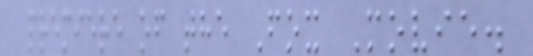premiere of the Fox Movie.
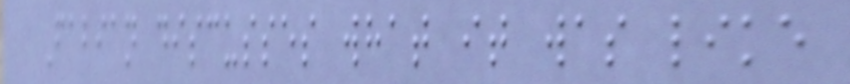Fabian discusses what it was like
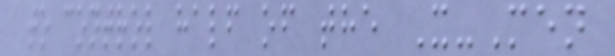to control half of the X-Men
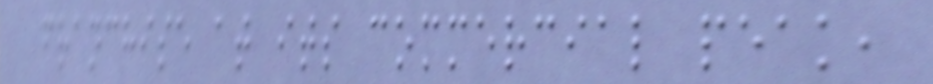franchise at its commercial peak,
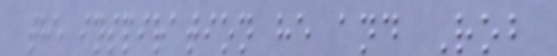the inspiration he and Rob
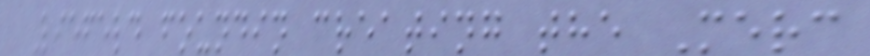Liefeld foundin creating the Merc
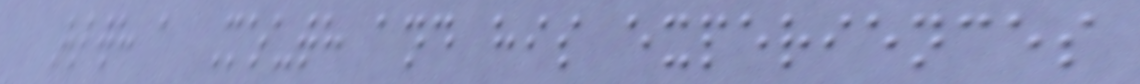With a Mouth and his experiences
